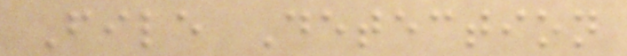File Detection
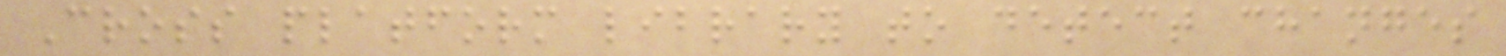Cross platform library to detect changes
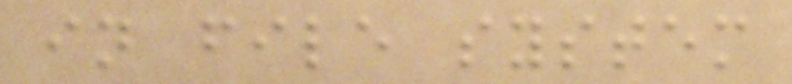in file system
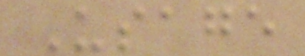Usage
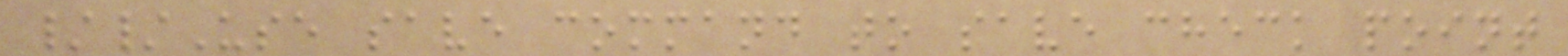//Use save command to save check point
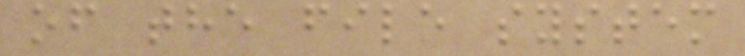of the file system
